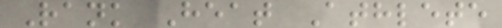Rank Heat Athlete
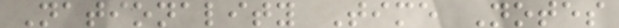Nationality Time Notes
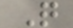Q
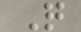Q
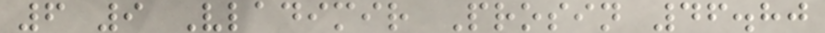6 9 Vladimir Prosin 46.80
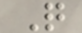Q
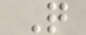Q
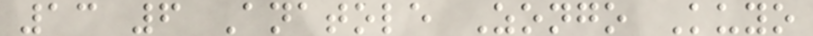13 6 Anatole Zongo Kuyo
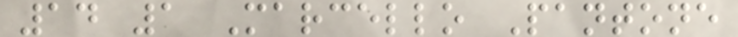14 1 Marcello Pantone
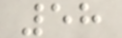58
